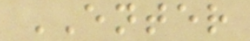ENTER
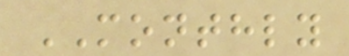MONTHLY
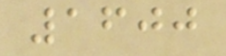1600
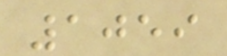1059
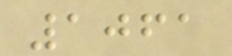1061
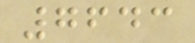7643
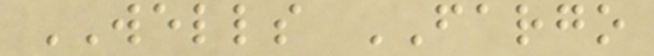WELLS FARGO
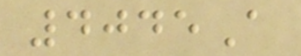4045A
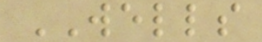WELLS
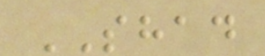SHAD
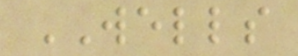WELLS
